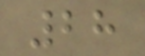28
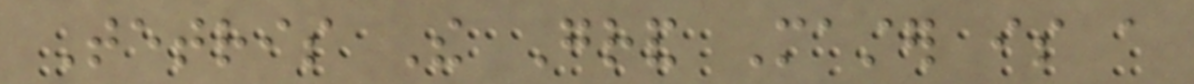Tetris The Grand Master is a
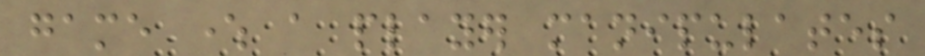game where a player manipulates
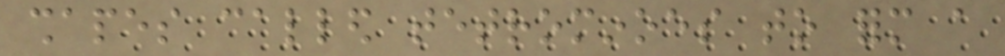shapes called tetrominoes to form a
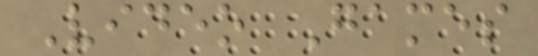Video Games
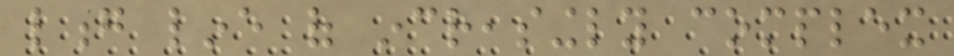long line of increasingly complex
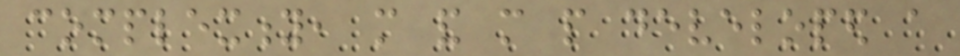complexity, more and more people developed a
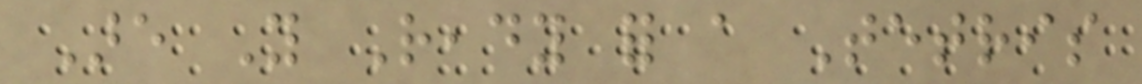Are You Ready for a Tetris
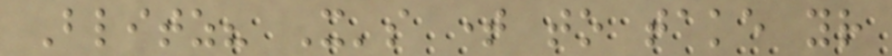Blitz? It's time to take your
